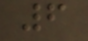6
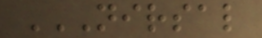NIRSAL
